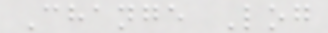Change Log
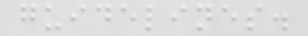guidelines.
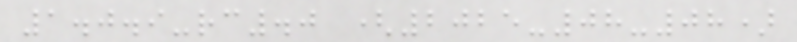1.0.9-rc.0 (2025-08-08)
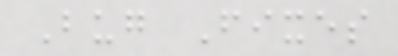Bug Fixes
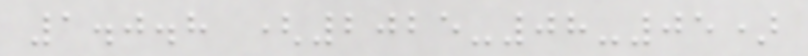1.0.8 (2025-08-05)
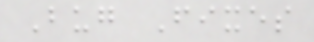Bug Fixes
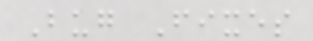Bug Fixes
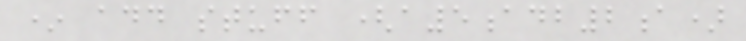* add stuff (a5adb2a)
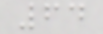64
